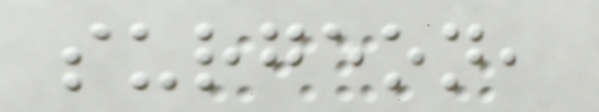surgeon,
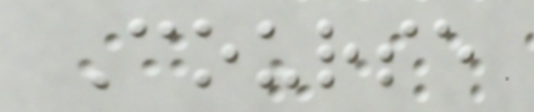Course
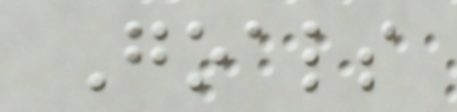Goals
